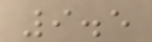9.5
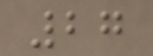27
